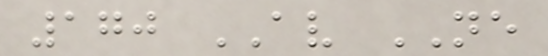170 AV NE
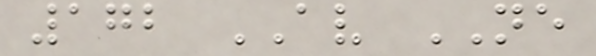172 AV NE
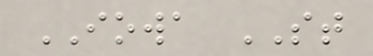IOWA ST
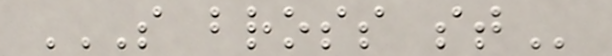S BROSS ST
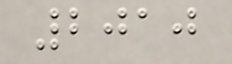2010
